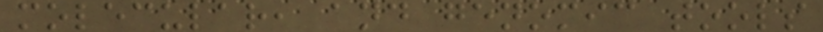molecular, and genomic tools
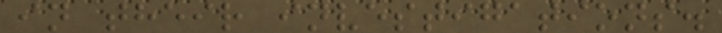in their investigations.
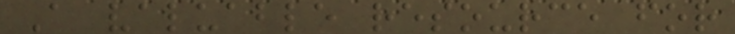A valuable resource for
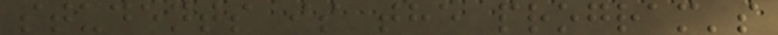students is the program's
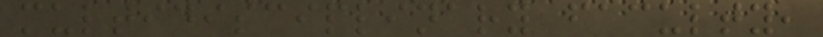multidisciplinary faculty,
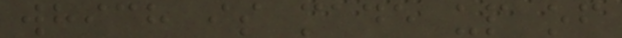which is made up of
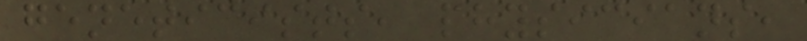geneticists, physicians,
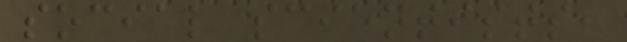social scientists,
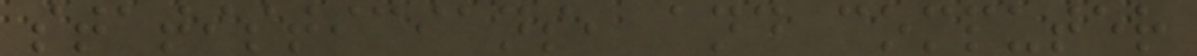statisticians, and computer
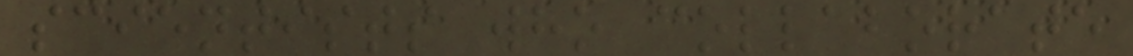scientists who collaborate
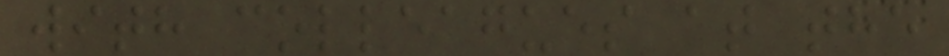with colleagues at the
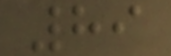89
